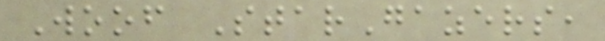Woof StarGazers,
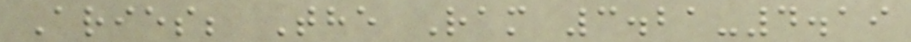Aries; The Ram 3.21-4.19
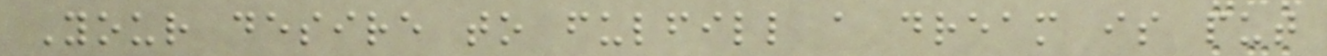Your desire to fulfill a dream is put
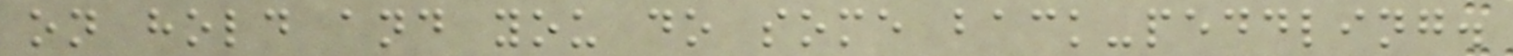on hold and you do some back-peddling.
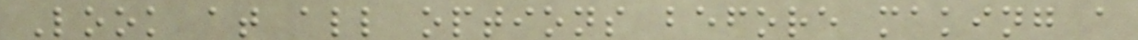Look at all options before making a
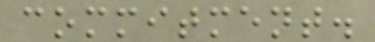commitment.
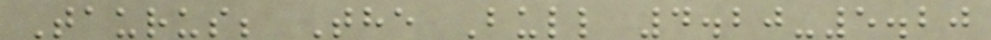Taurus; The Bull 4.20-5.20
